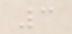3
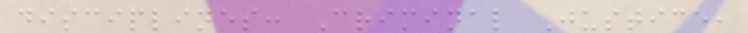disciplines: Criminal Justice,
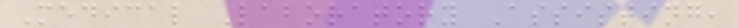Medical Laboratory Assisting,
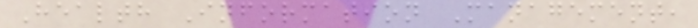Health Information Management,
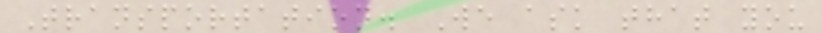Transportation. We ask that you
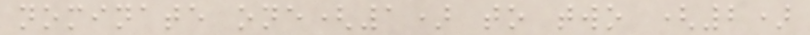nominate one(1) to two (2)
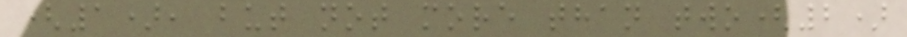(1), but not more than two(2)
